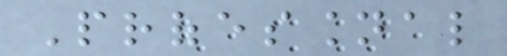Professional
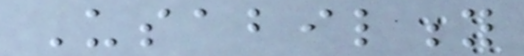Usability
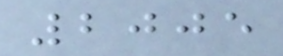2005
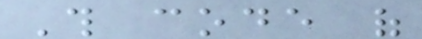This code of
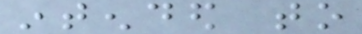intended to
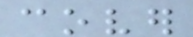cover
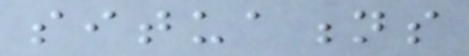situations
